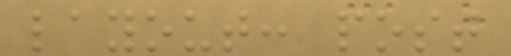layout: post
